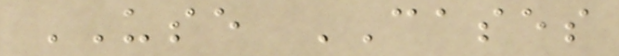USE CASES
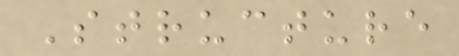Structure
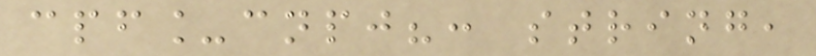cpf_cnpj?: string,
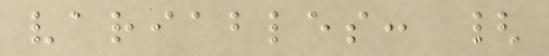variables: {
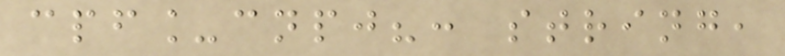cpf_cnpj?: string,
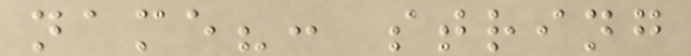name?: string
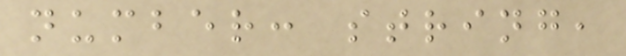number: string,
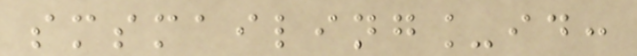smsmailing_id:
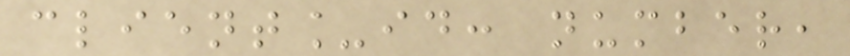client_id: number,
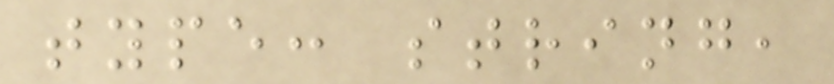type: string,
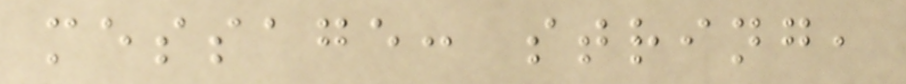message: string,
